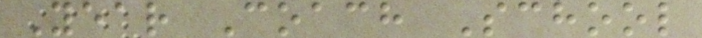Year Coach School
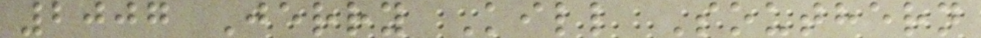2007 Jerry Kill Southern
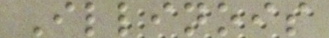Illinois
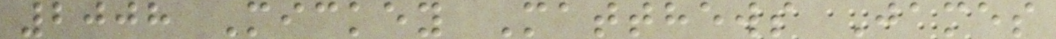2008 Mickey Matthews James
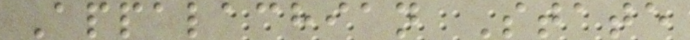Appalachian State
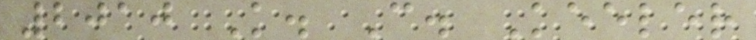2010 K. C. Keeler
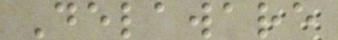Delaware
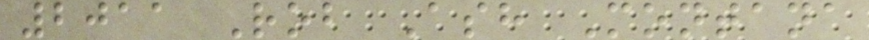2011 Rob Ash Montana
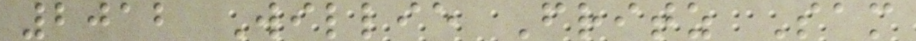2012 Willie Fritz Sam
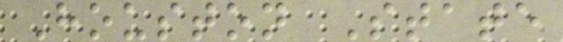Houston State
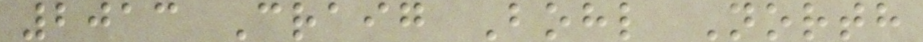2013 Craig Bohl North
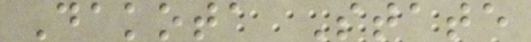Dakota State
